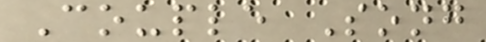Couple Song
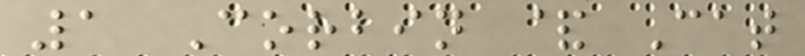1 Corbin & Cat
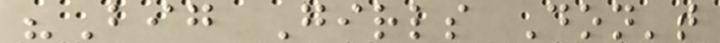"Big Girls Don't
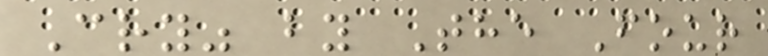Cry" by The Four
